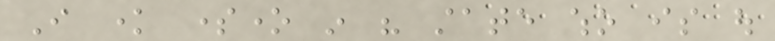I know someone in his state who is out
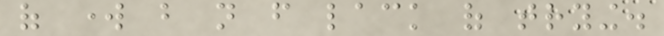of work but not from lack of trying.
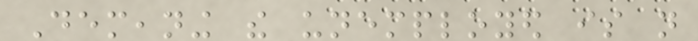Demeaning the unemployed is not
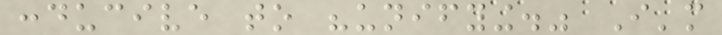conducive to "unifying." I'm
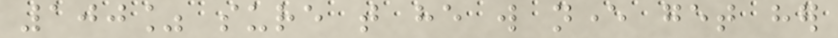100% sure that he will never get her
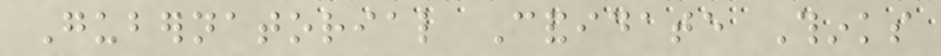Gubernatorial Candidate Thinks
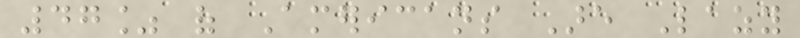47% of Americans Are Lazy
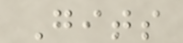Gits
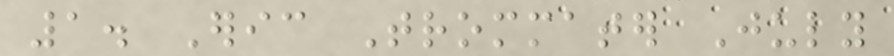1. Eric Trommater July
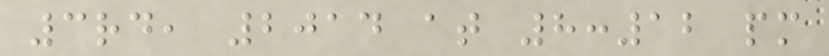3rd, 2014 at 8:12 pm
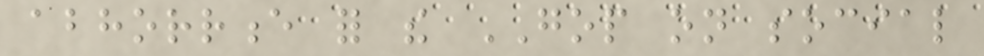abhorrence for the GOP on social
